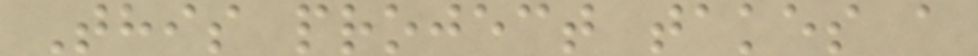This project takes a
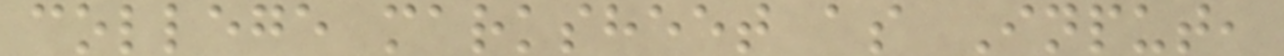college marksheet as Input,
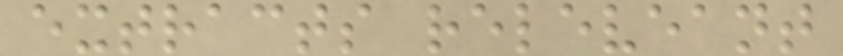extracts releveant
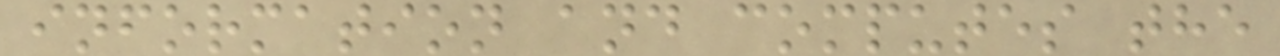information and computes the
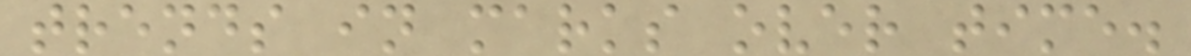trends in marks over time.
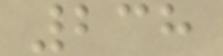238
